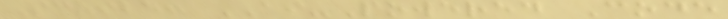Scribe: AI-Powered Code
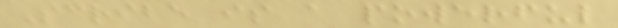Scribe is a powerful
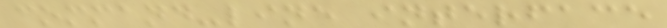command-line interface
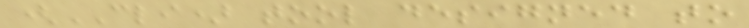(CLI) tool designed to
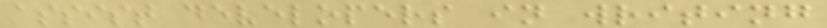assist developers in writing
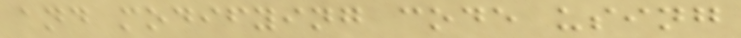and modifying code using
